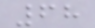68
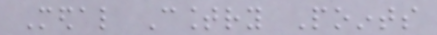Medal Country Points
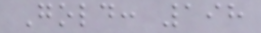Gold: 198
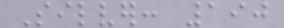Silver: 190
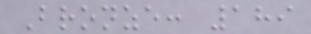Bronze: 189
